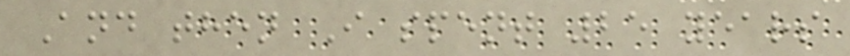And then I spent 25 years
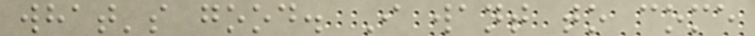what's good. I want to come
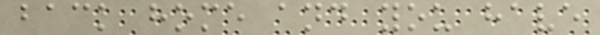back home and you have
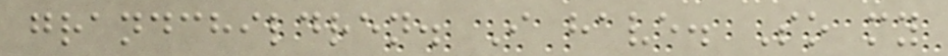grandchildren. I have. So my
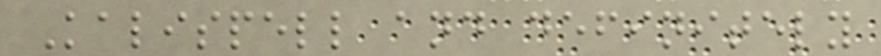Kalispell and definitely
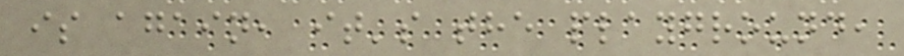is again, it's the playground,
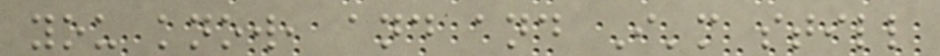you know, and and I'm still
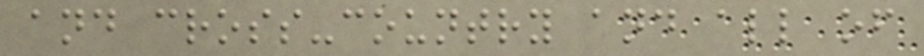and cross-country and all of
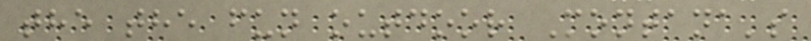the the fun outdoor Montana's
